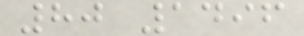80 1496
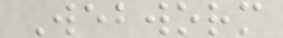Webworm
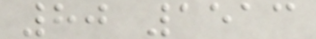80 1513
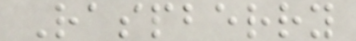Raspberry
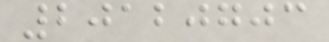20120703
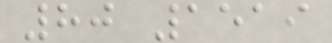80 1519
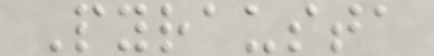Pyrausta
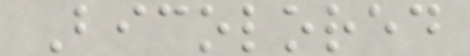Bicolored
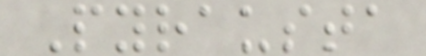Pyrausta
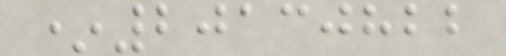*20130822
